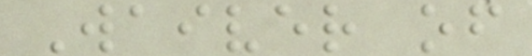Waiver of
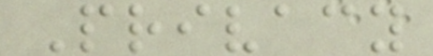Privacy
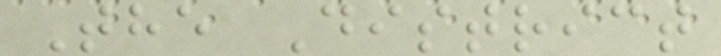The District
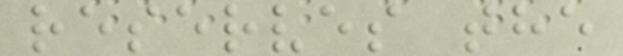reserves the
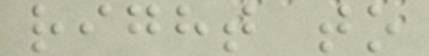right to
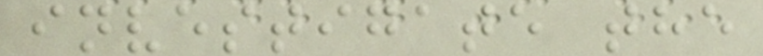investigate the
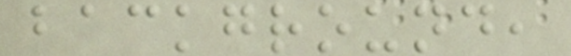background,
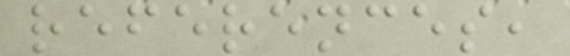references,
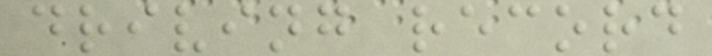driving record
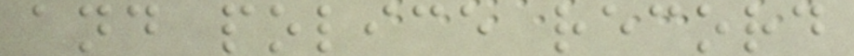and police record
